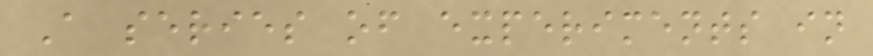A series of experiments in
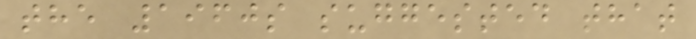the 1960s suggested that
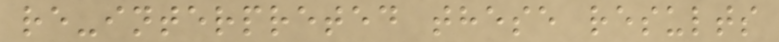re-interpreted these results
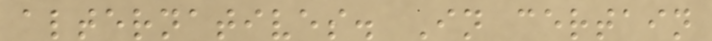alternatives. In certain
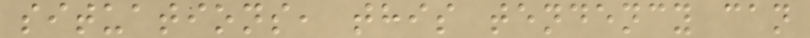situations, this tendency can
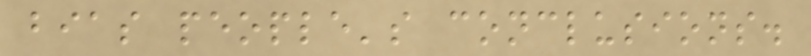bias people's conclusions.
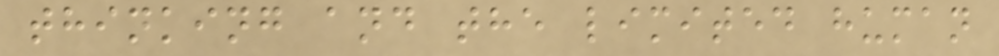thinking and the limited human
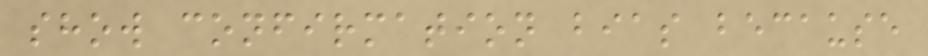show confirmation bias because
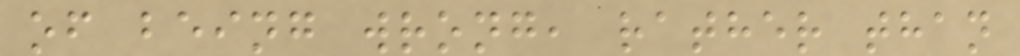of being wrong, rather than
